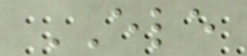ELE
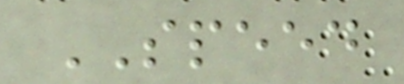SPEED
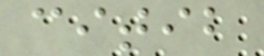citib
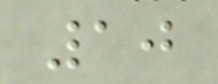10
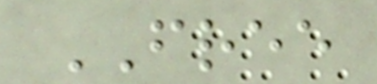FREE
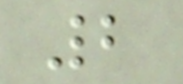2
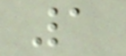1
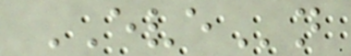EVEn
